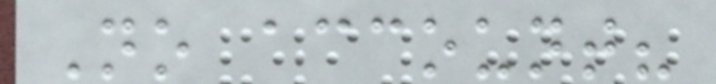No account?
